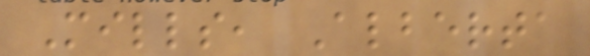Mills, Alberta
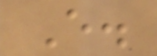E.
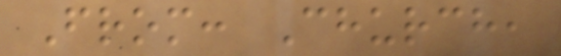From: Church,
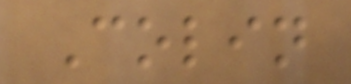Colin
